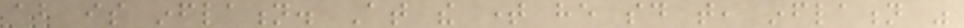about is inflation. At the time he said that, inflation was
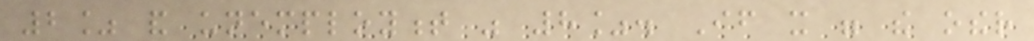2% and unemployment was 8%. If it were the other
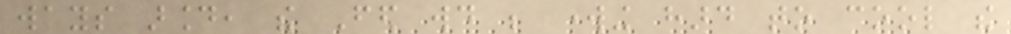ways around, the Fed would be working hard to cool the
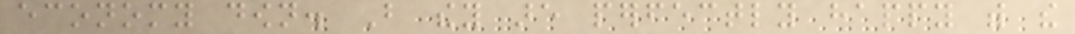economy down. But they are perfectly happy with the
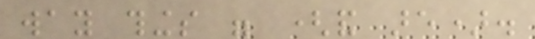way things were (and are).
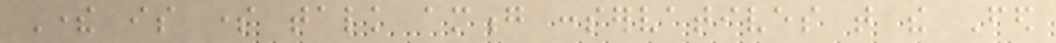There is some talk among conservatives that the Fed
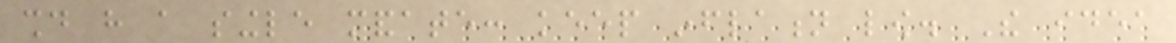should have a single mandate: keep inflation low. The idea
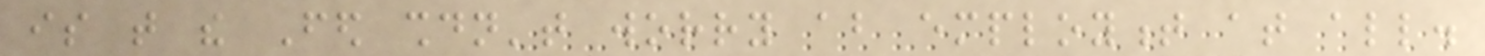is that the Fed shouldn't worry about employment at all.
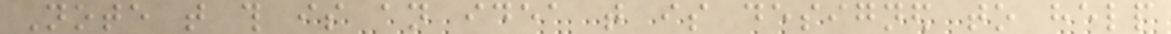Note that this is an idea that is designed to help
